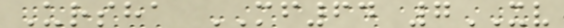Ursha MF64 7XV
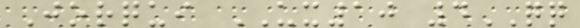Jorqui UX10 4QQ
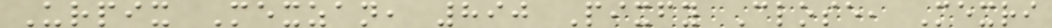Urpix Mexzan, 890 Pixfy Close, Mexri
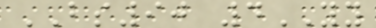BS90 4YY
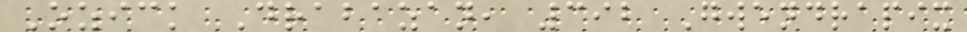Ozick Drabazan, 392 Gwendrapix
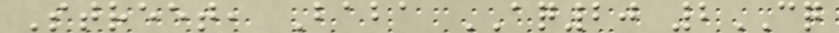Street, Baba AQ20 2CQ
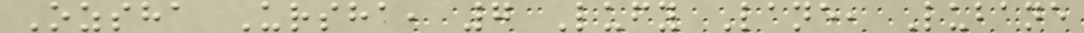Ozsha Ursha, 7 Lufy Lane, Lubane
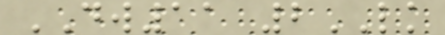DW11 2LK
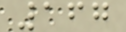167
